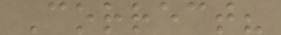Correct?
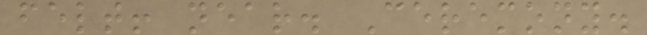felt! near. Ceremony.
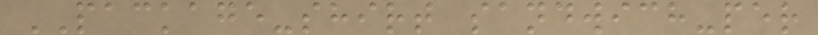PACKAGE-shirt sandwich-per
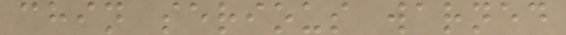chin serious warned
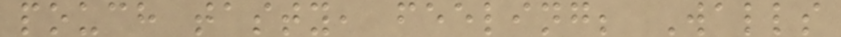pouch tasty, feeling; Walls
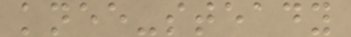knee-steady
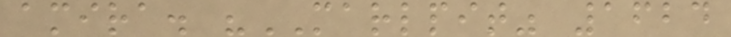amira. "MARLPIT" 1624
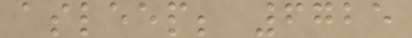asleep; 6725
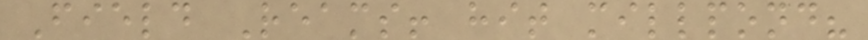Field Reams! hit millpond?
